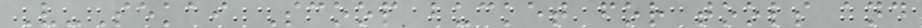V-Sekai Scoop bucket for tools and
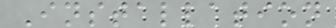Installation
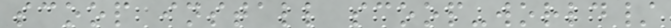scoop install scoop-world/
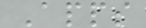Apps
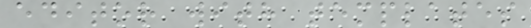editor with templates
